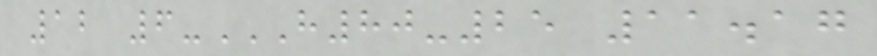12 6-H80-25 11.17
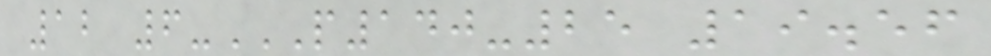12 6-P140-25 19.56
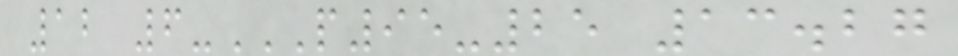12 6-P95-25 13.27
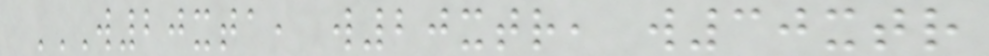W20XTA, W20XTR, W30XTR
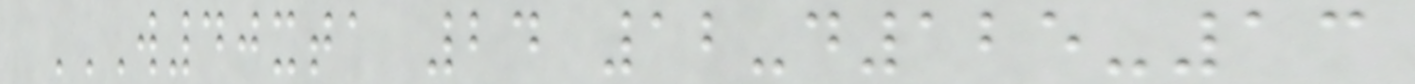W40XTA 24 12-D125-13
